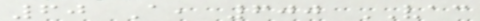60 A, 600 VAC
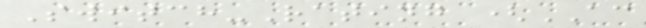Switch-Rating (AC
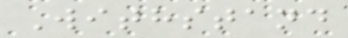Withstand
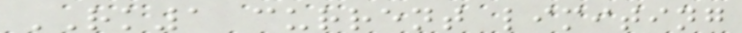RK1 current limiting
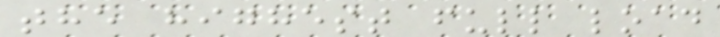the highest full load
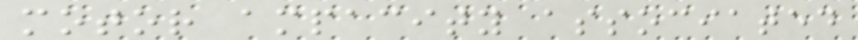motor ampacity associated
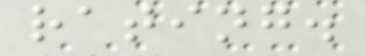rating.
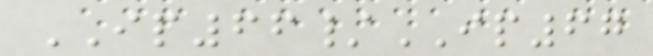IP66/IP67
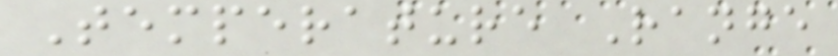Temperature Range
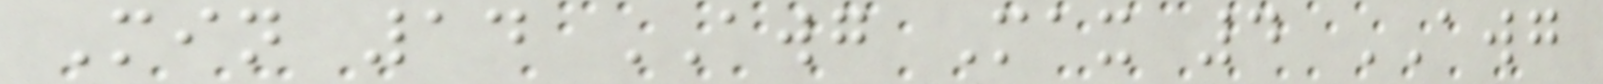Min 14 AWG Max 4 AWG
